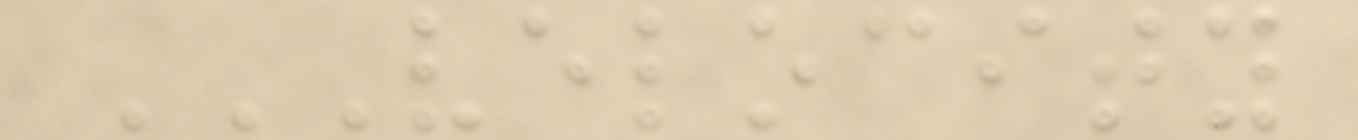VELOCITY
